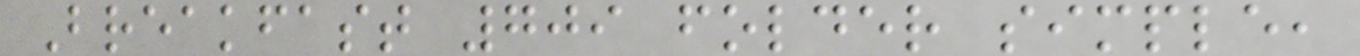Breakfast 709 folder simple,
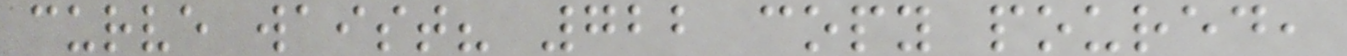curve waist? 722 copy poured,
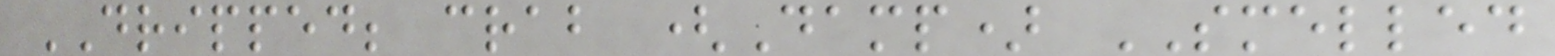DRIPPED; crab (Damp) SMELLED
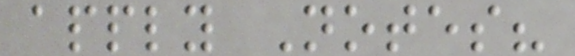apply Notes?
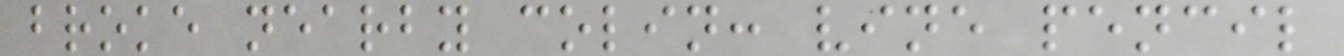broke nearby colin: vine pencil
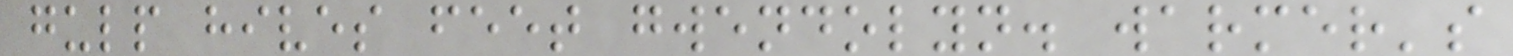gulp hives feet gwendolyn. warmer's
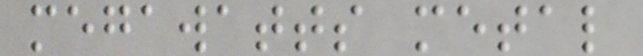megawatts metal
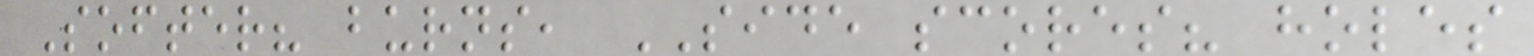Softer? burns, SIDE scores? holes
